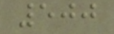500
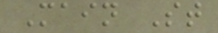Main St
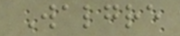Walgre
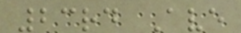23rd Ave
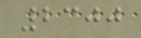2300
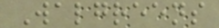Walgreens
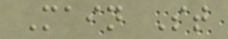Main St
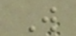W
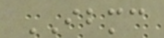IBMC
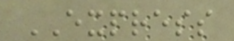EXPRESS
